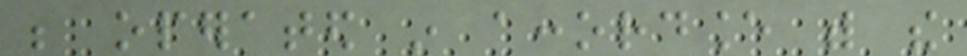be operated in accordance with the
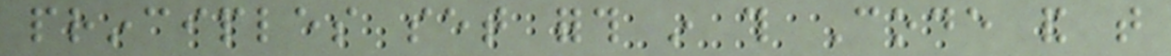principles set forth in this Code and that
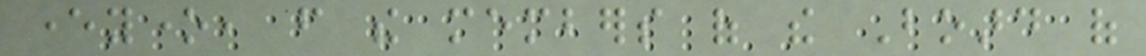everyone, from the members of the Board of
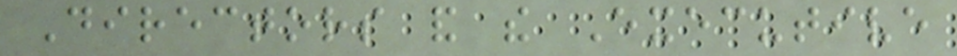Directors and the Executive
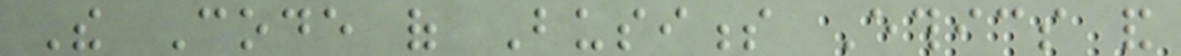The Code of Business Ethics and
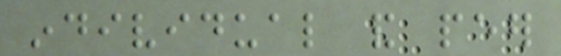individual and peer
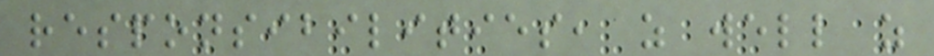responsibilities, as well as
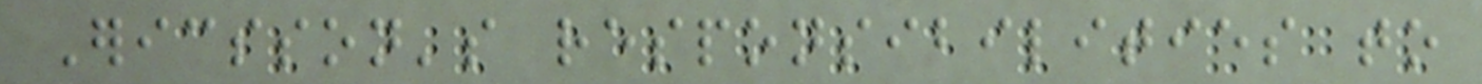Ericsson's responsibilities to
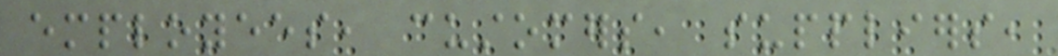employees, customers, suppliers,
